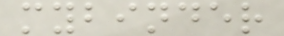mybinder
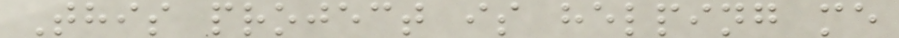This project is helping me
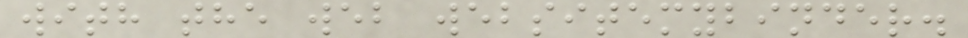with the web websitemybinder.
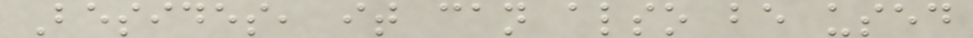Besides, it can also be used
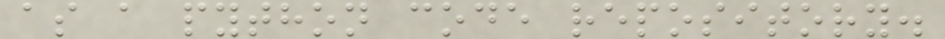as a python code repository.
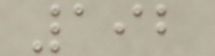192
